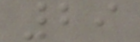29
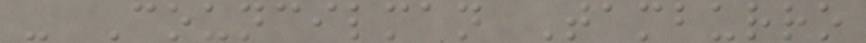- Councilman Tamburro
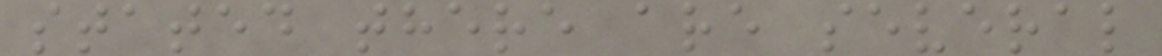stated there are several
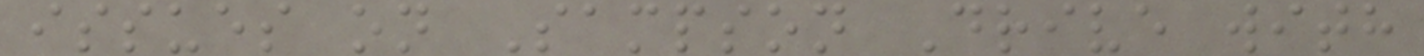issues on Sampson Drive with
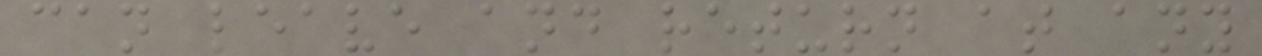can leave and return at any
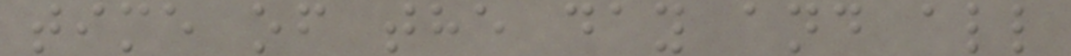time of the day and all
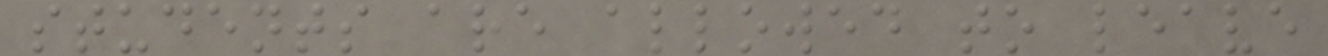students are allowed to leave
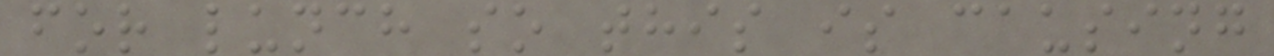for lunch so this is causing
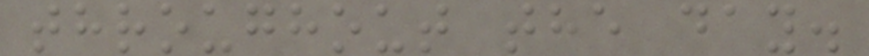throughout the day.
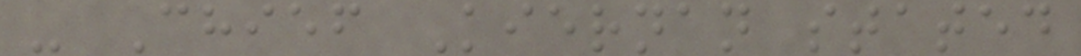- Chief Kiernan stated
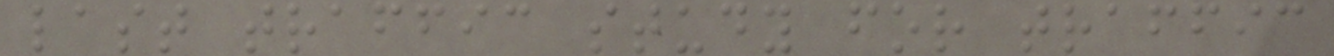last traffic study for traffic
